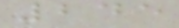245
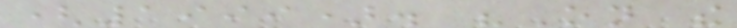(1999). "On the
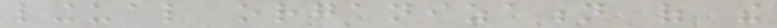lingual organization of the
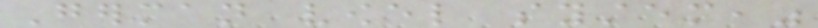German vowel system,"
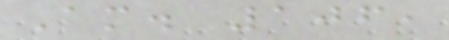Am. 106,
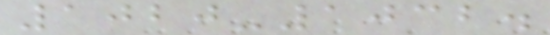1020-1032.
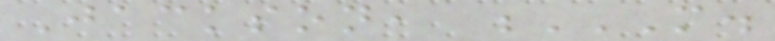Jackson, M.
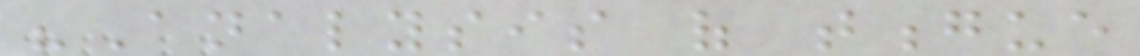"Analysis of tongue
